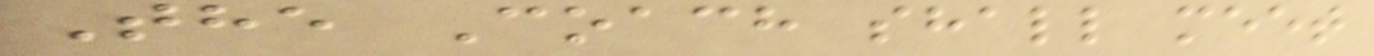The Coach shall meet
